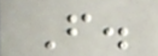F.
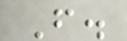F.
